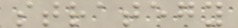strategy
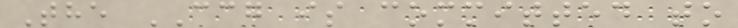The CCG is committed to
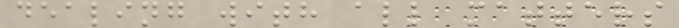dealing with all matters
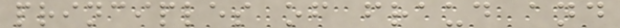principles of fraud and
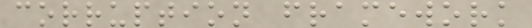corruption framework
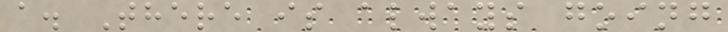a. There is always going
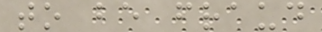to be fraud
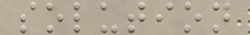solution
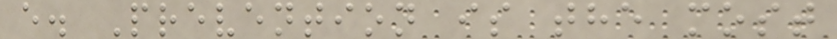e. Prevention is the most
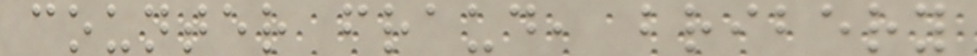counter fraud, bribery
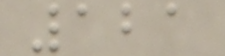121
